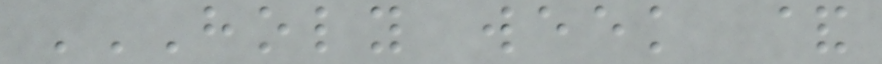HOLY WEEK &
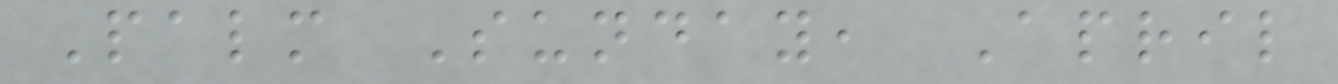Palm Sunday, April
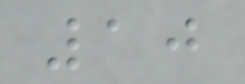10
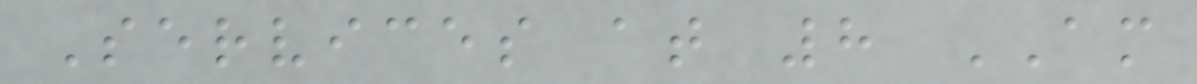Services at 8 AM
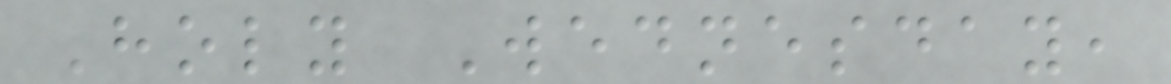Holy Wednesday,
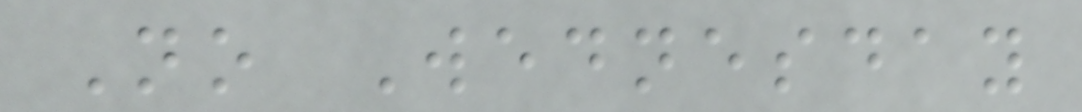No Wednesday
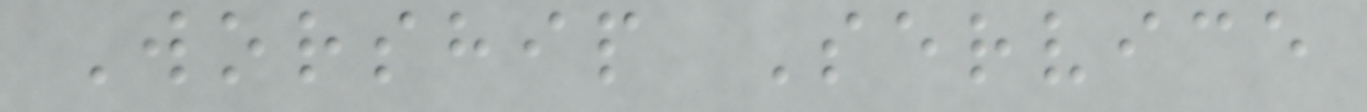Worship Service
